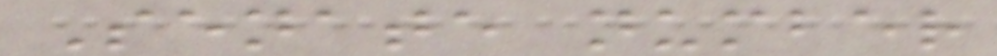Senate number
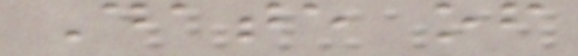Date of
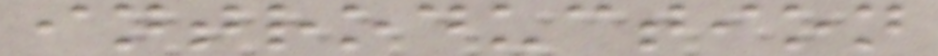introduction
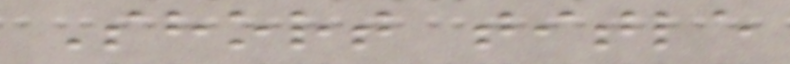Short title
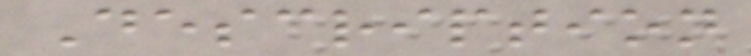Description
